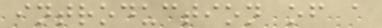introduction of a
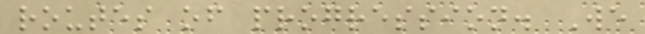routes of progression. We
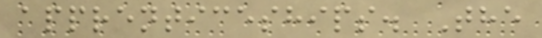apprenticeships. The
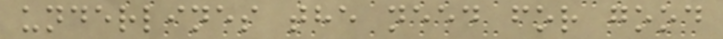underlines the need for good
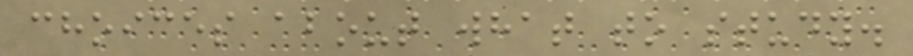choices about what to study.
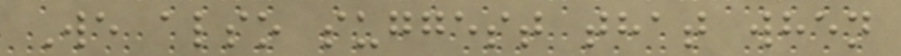We also suggest that when
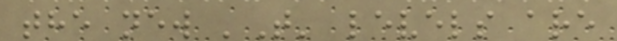the new 'T' levels are
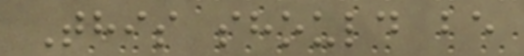This should be
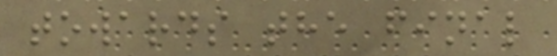towards the final
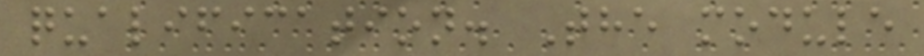qualification. The module
